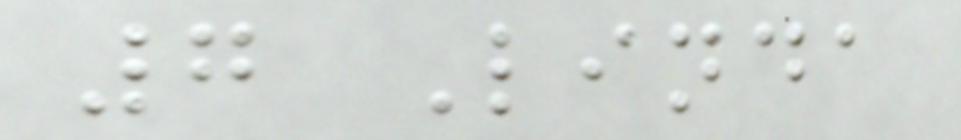7 Linda
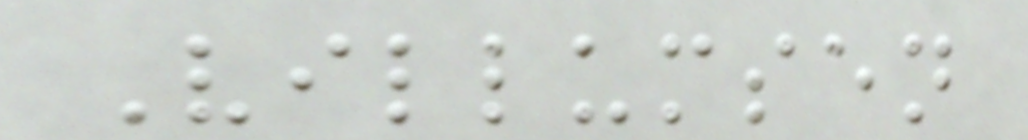Villumsen
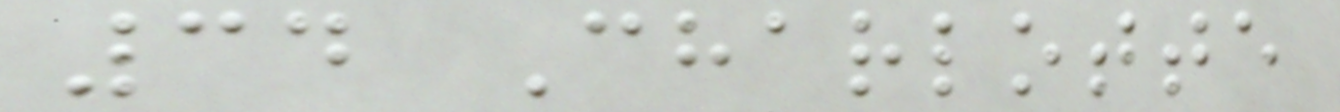34 Charlotte
